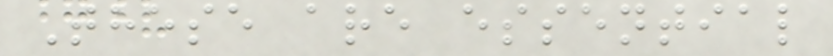These are essential
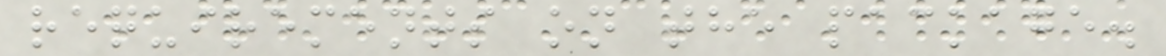requirements on the package.
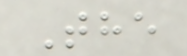The
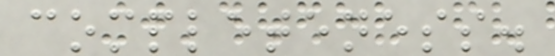completeness.
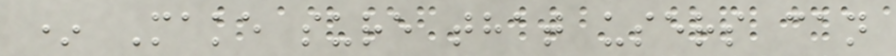* Make sure that users can
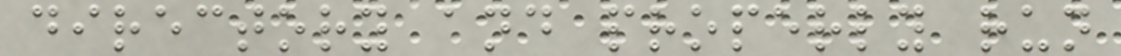directory and properly run
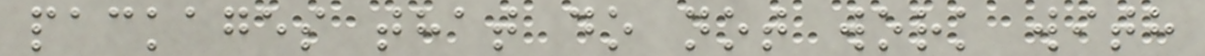packages that do not work with
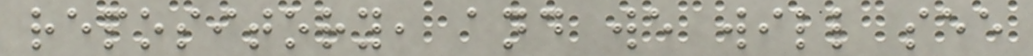repository, and we will see
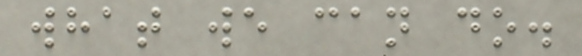what we can do.
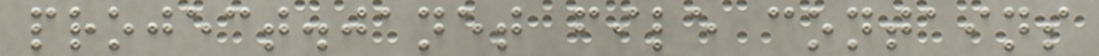project.janet file contains
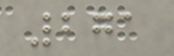271
